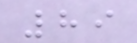89
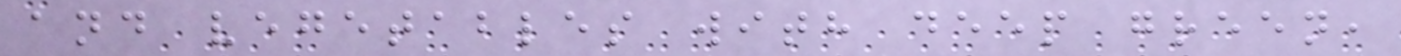and vegetables with deep green,
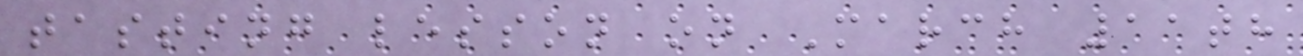tasting lesson on March 11th
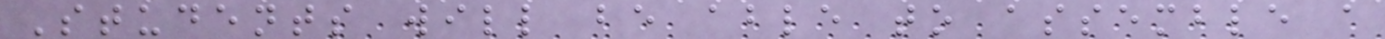Students will be able to assemble a
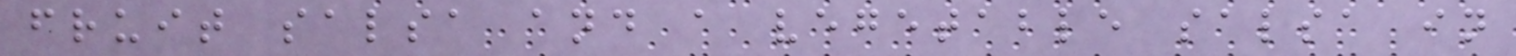fruit salsa and a vegetable salsa in
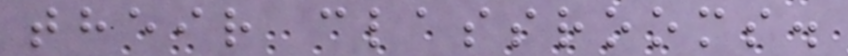their classrooms.
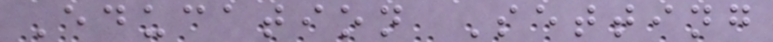Education Setting
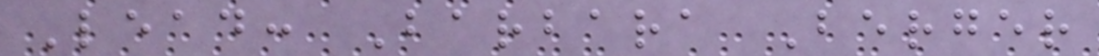Lead: Barbara Berger
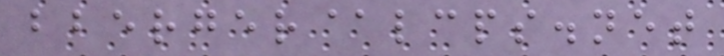bberger@lcps.net
